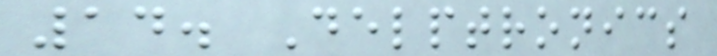14. Delptronics
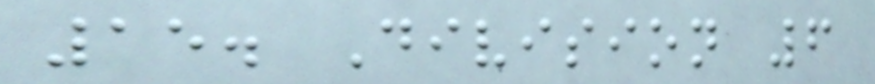15. Division 6
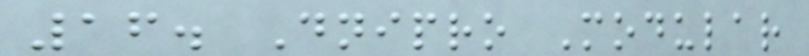16. Dnipro Modular
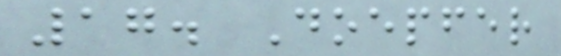17. Doepfer
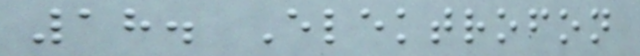18. Elektrofon
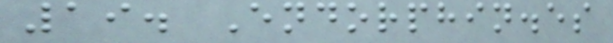19. Endorphin.es
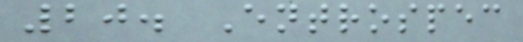20. Entrospec
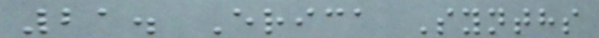21. Erica Synths
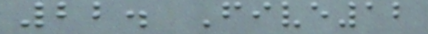22. Five12
